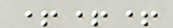+++
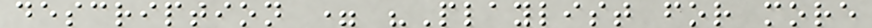description = "Playlist for more
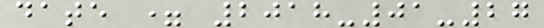date = 2018-01-27
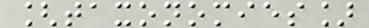[taxonomies]
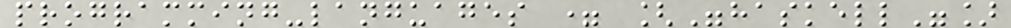programming-languages = ["haskell"]
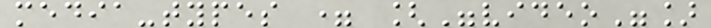media-types = ["video"]
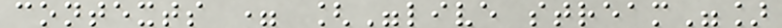contexts = ["live stream"]
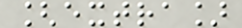[extra]
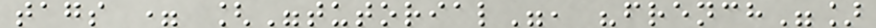tags = ["tutorial", "french"]
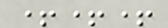+++
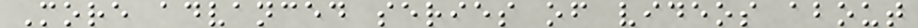More advanced series of videos about
